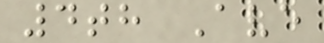4th Ave
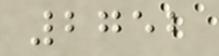2752
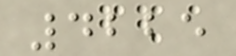4225
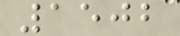1502
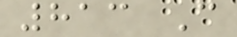813 C
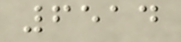6514
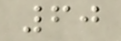60
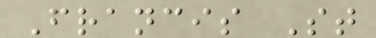Francis St
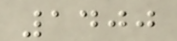1400
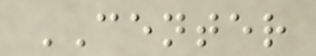CENTER
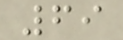69
